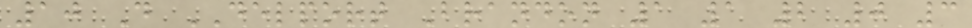10 D DELPORT Brandon 1 1 2 0 3
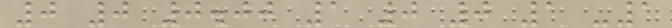0 0 0.00 1 0 0 1 -1
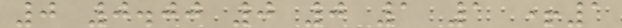0 0.00 0 0 1 1 +1
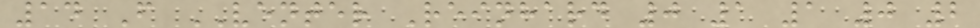14 F VENTER Reinhard 0 1 1 0 2
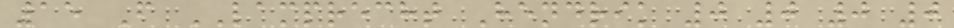15 F LAMPRECHT Hendrik 0 0 0 0
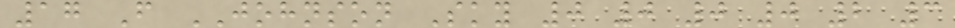17 F JOHNSON Sky 0 0 0 0 2 3
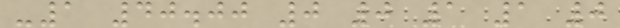-1 40.00 0 0 1 1 0
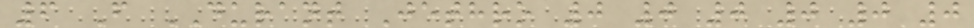6 F DURANT Jethro 0 0 0 0 0 0
